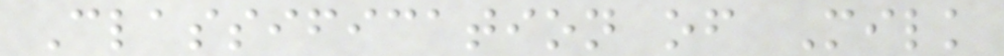Classification of Milk
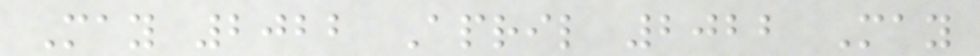May 2022 April 2022 May
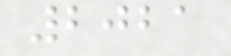2021
